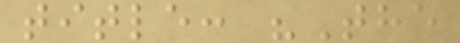title: "The
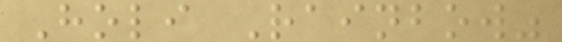Holi Rainbow"
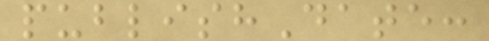publishDate:
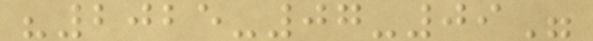"2025-07-09"
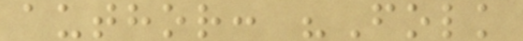author: "Folk
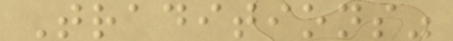Traditions"
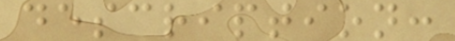description:
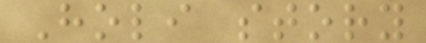Holi story
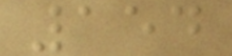154
